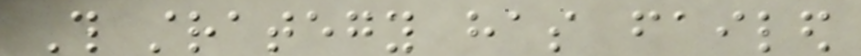This strategy has failed
